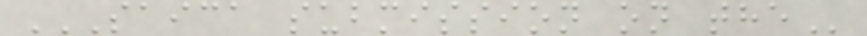SAICA SUBMISSION ON THE
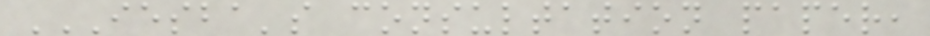IESBA'S CONSULTATION PAPER,
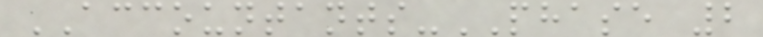ACCOUNTANTS-PHASE 2
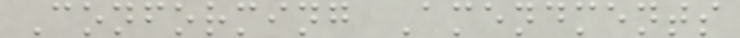Conforming Amendments
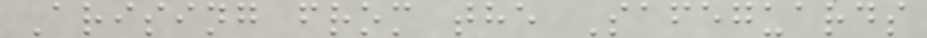Arising from the Safeguards
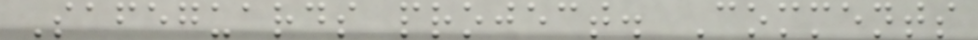Safeguards project. Comments
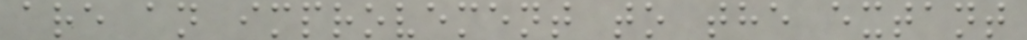are an improvement to the extant
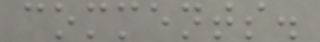comments.
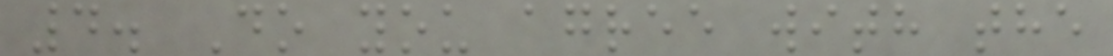4. Do you agree with the
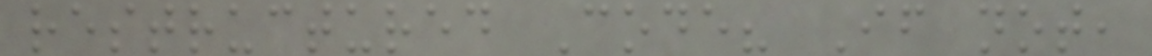restructured Code? If not,
